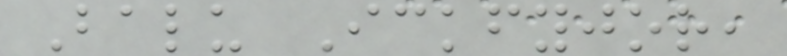Balu Ickfyjor,
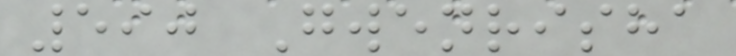590 Gwenrisha
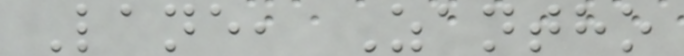Lane, Zantho
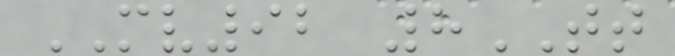MV92 8TT
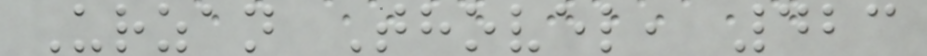Urzan Thovel, 423
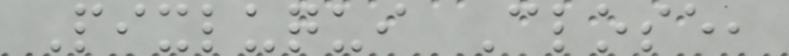Pixluqui Close,
